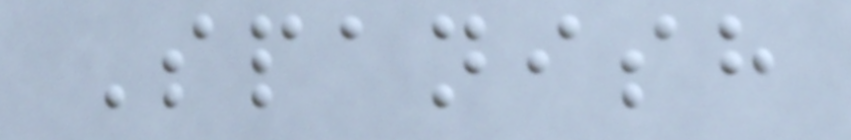Spanish
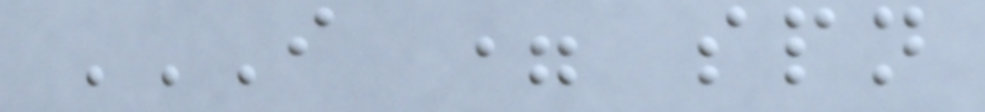I = SPN
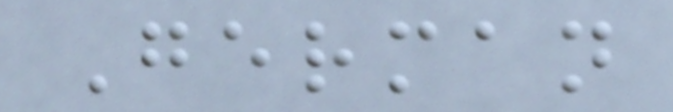German
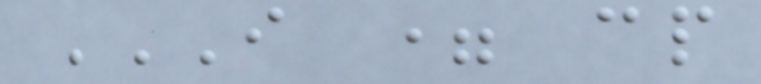I = CP
